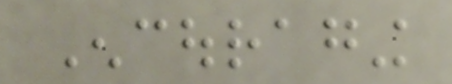Encouraging
